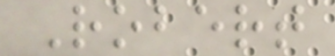Robert
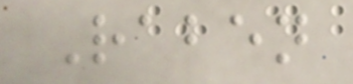Raben
